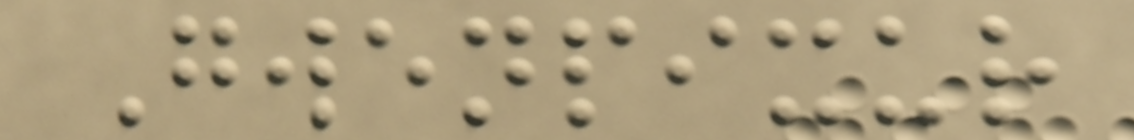Gwenpixur
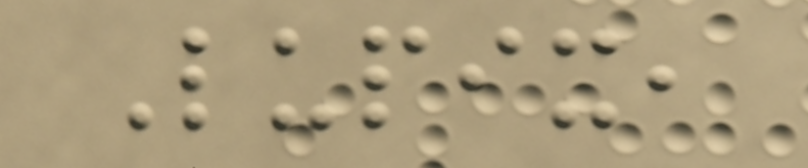Lupix,
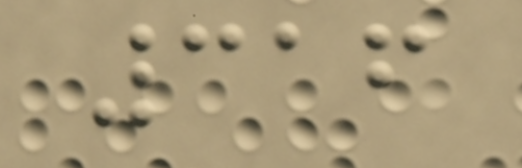316
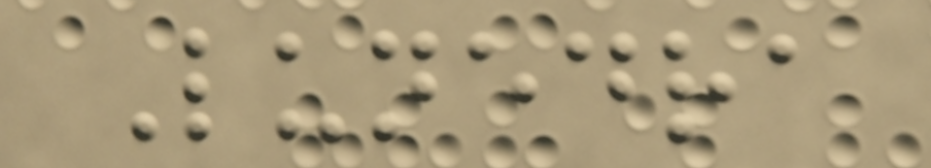Lunedra
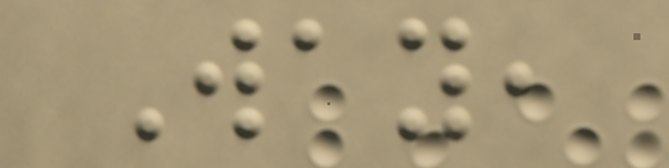Way,
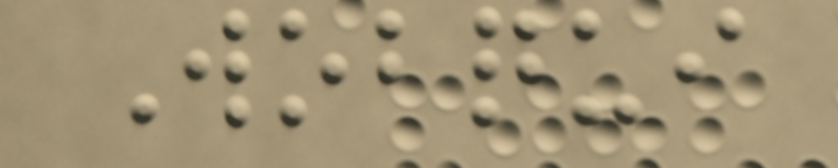Wobqui
